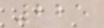225
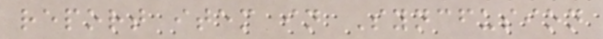report item in Syncfusion
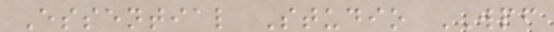Essential Studio WPF
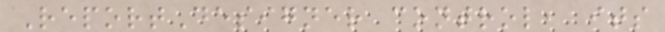ReportDesigner control, its
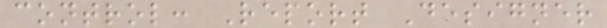control: Report Designer
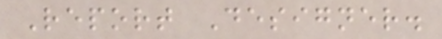Report Designer.
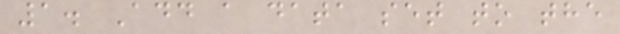1. Add a data set to the
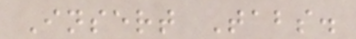Insert Tabs.
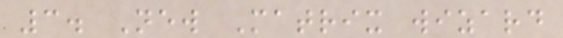3. New Matrix wizard
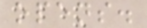opens.
